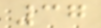37
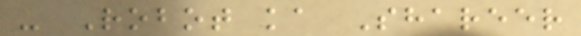- Robot ka Shareer
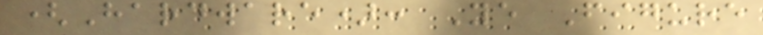(Hardware): Ye Figure
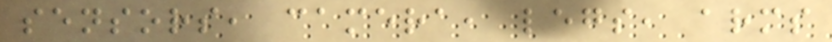sensors, camera, legs, arms
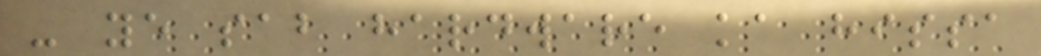- ye sab hardware ka hissa
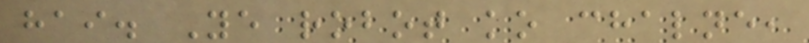hai. Ye robot ko chalne,
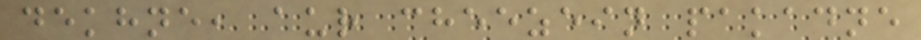dekhne, aur cheezein pakadne
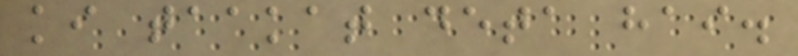ki taakat deta hai.
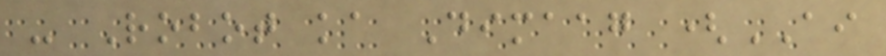- Robot ka Dimaag (AI
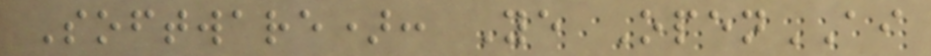Software): Ye OpenAI
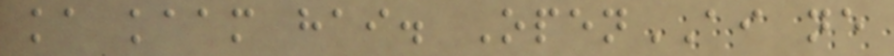ka kaam hai. OpenAI ne
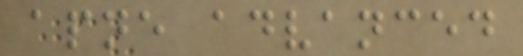apne advanced
